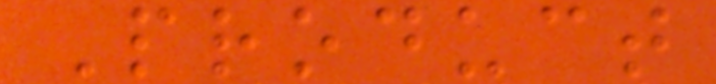Product
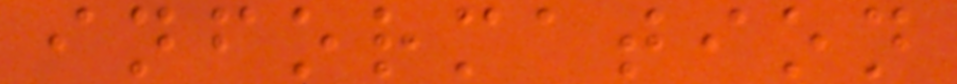information
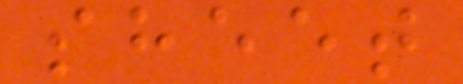sheet
